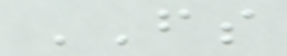FS
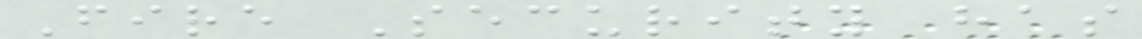Fire Security has
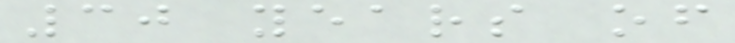30 years of
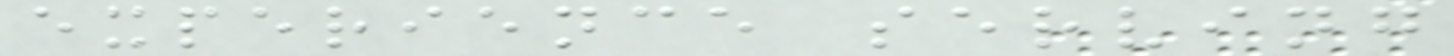experience serving
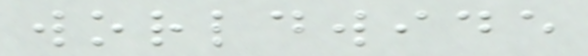worldwide
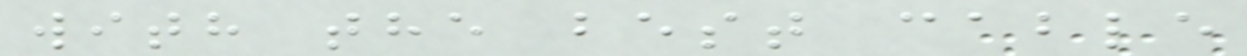with the best cable
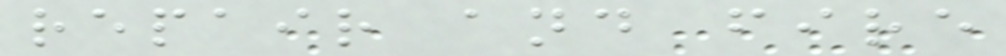repair and fire
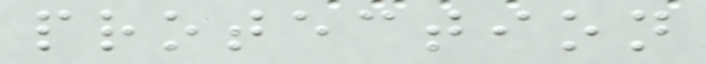protection
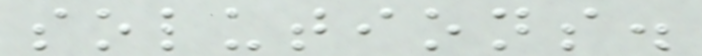solutions.
